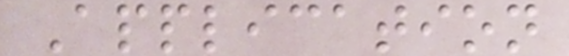Application
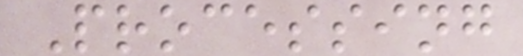Processing
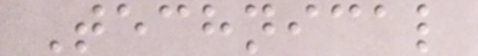Technical
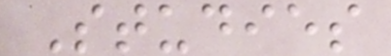Studies
